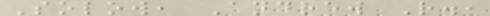Solow, Andrew R.,
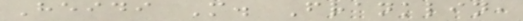Heidi M. Franklin,
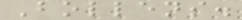Bollens.
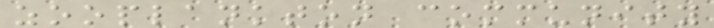zooplankton community
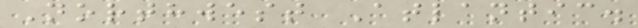Northwest Atlantic.
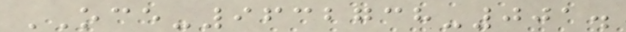OCE-9632738-001.
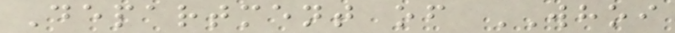Department of WHOI
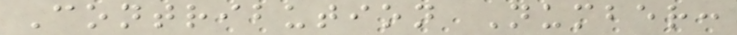Contribution Number:
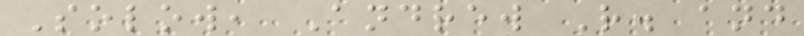Solow, Andrew R. and
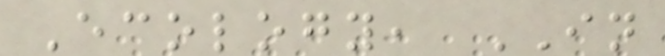Ecology, IN
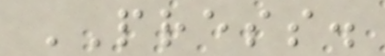PRESS.
